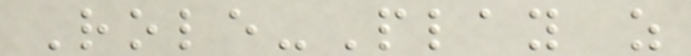Role-Play as
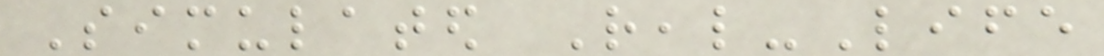Simulated Real-Life
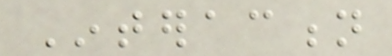Interaction
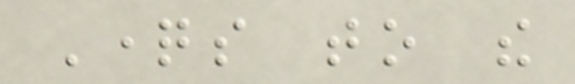Questions to the
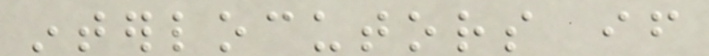interlocutors if
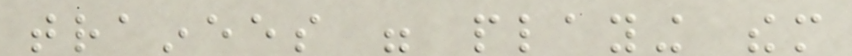trainees were playing them
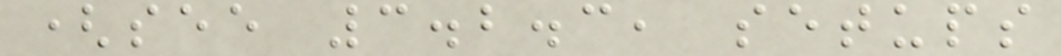(see 3.2.3, setups
